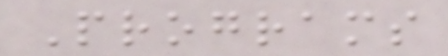Programs
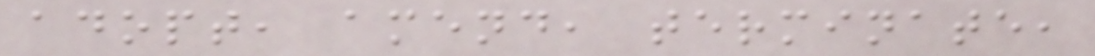adopt, amend, terminate,
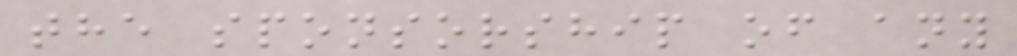the sponsorship of any
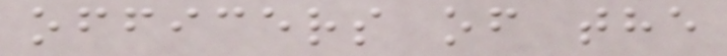officers of the
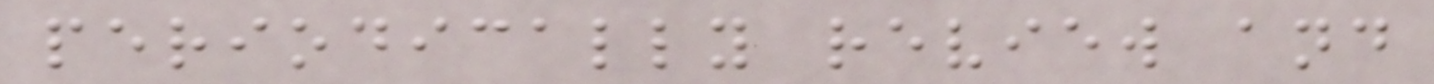periodically review and
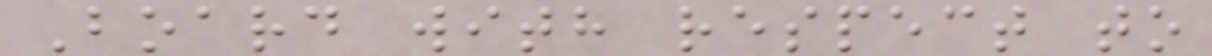Board with respect to
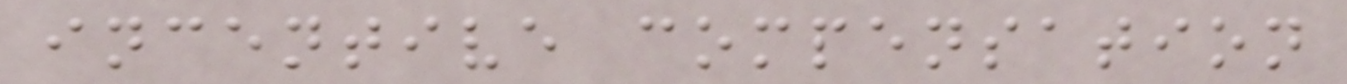incentive compensation
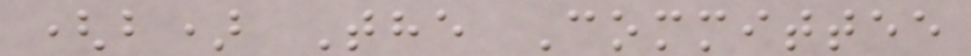(b) The Committee
